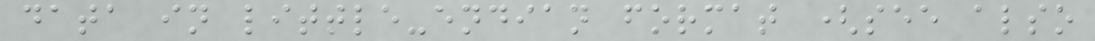data in little-endian format (see also
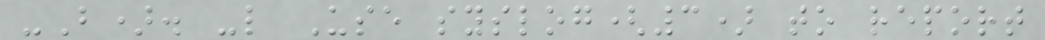-B). -l Use syslog(3) to report
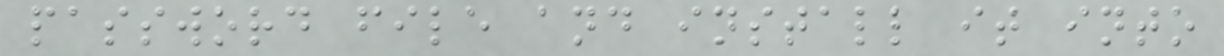password file and install it into
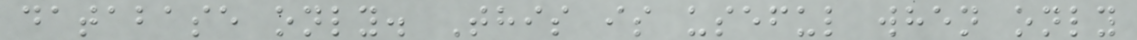database only. This is useful when only
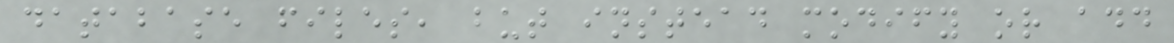database files, but instead modify or add
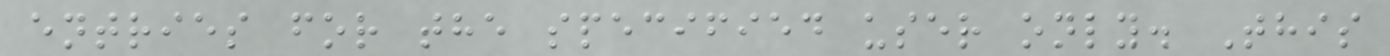entries for the specified user only. This
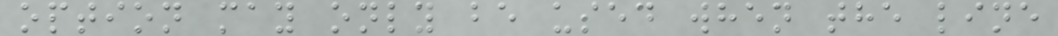option may only be used when the line
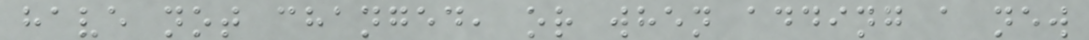have not changed, or when adding a new
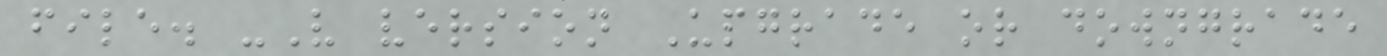file. -V version Upgrade or downgrade
